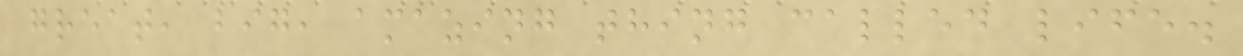great, big, amazing thing called life.
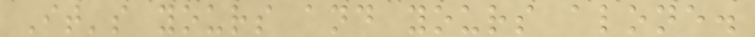It's yours and yours alone.
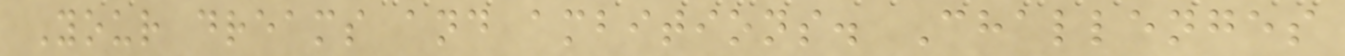Your dreams and ambitions. Challenges
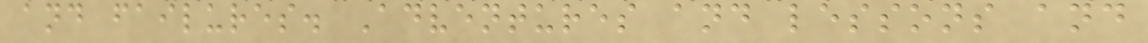and failures. Adventures and lessons and
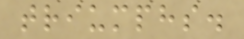triumphs.
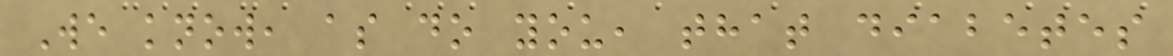We know, as do you, that diabetes
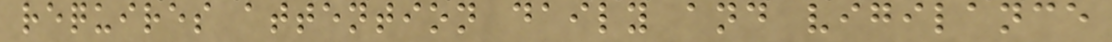requires attention daily and vigilance
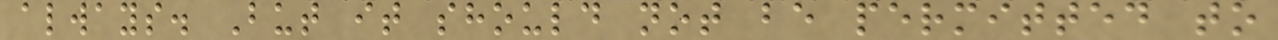always. But it should not be permitted to
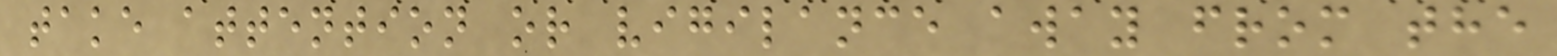take attention or vigilance away from the
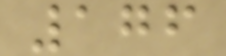176
